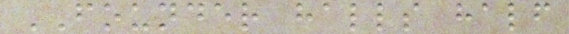FOUNDER halls half
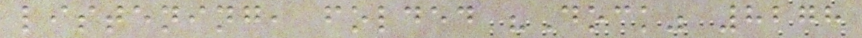listening, folded "Dock" 8278
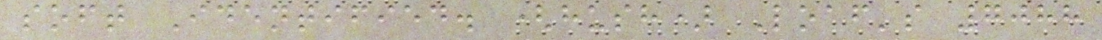soft Identified. (hush) Loaf's 7088
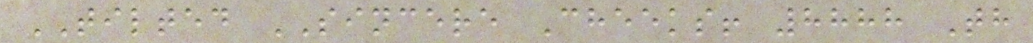TILTED SINCERE Cheeks! 8888 Th
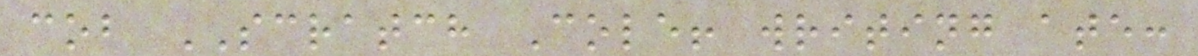cob SCRATCH Cole! writing ate:
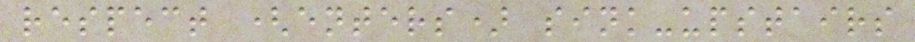respect (enters) sink-upstairs
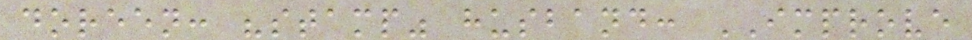doreen: "stamp" husband: IMPROVE
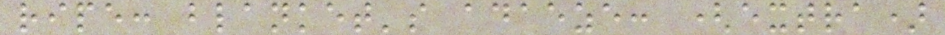ripe: blanket's adaeze: (extra)
